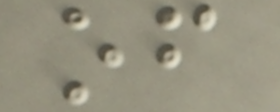of
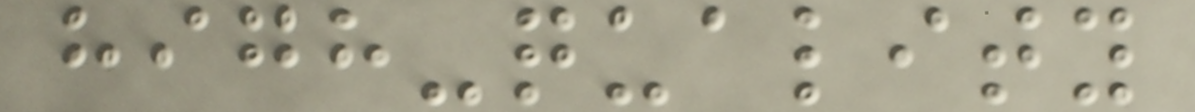high-quality
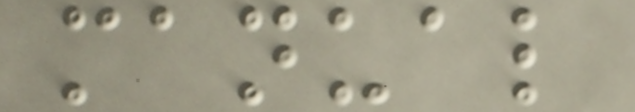manual
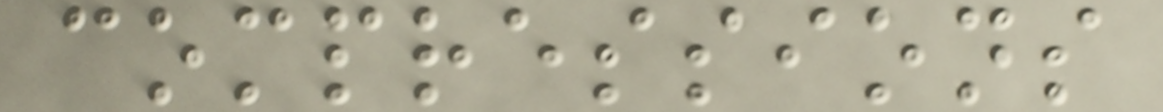compressions
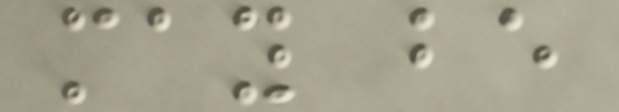may be
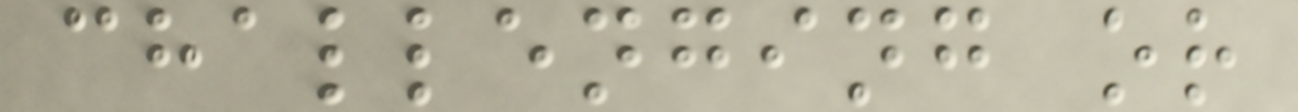challenging or
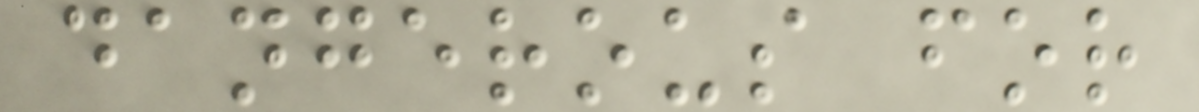dangerous for
